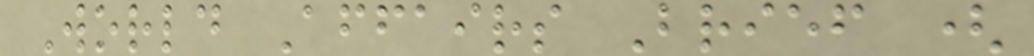World Affairs Brief (
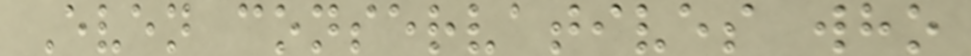Even conservatives who
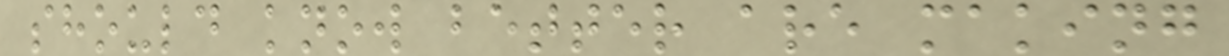should know better are making
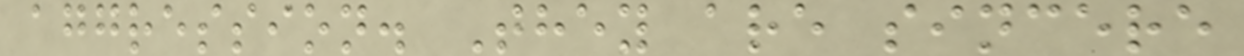aggression. They are sincere
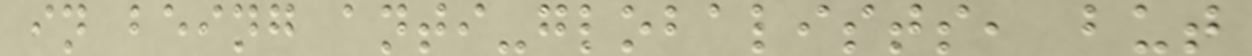in being anti-globalists, but
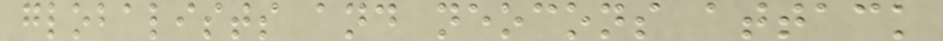globalists and neocons attack
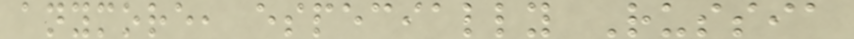anymore, especially Russia
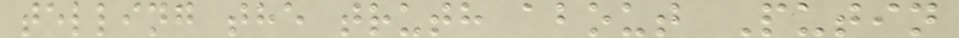telling the truth about Putin
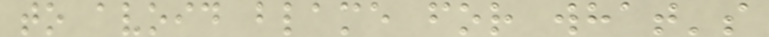to avoid blame for what's
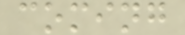coming
